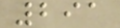291
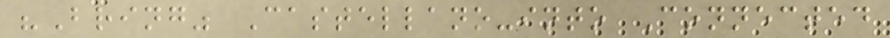"Bring" Castellano-into Connected
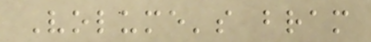Volume's bram
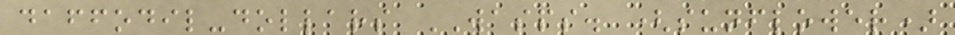daffodil-dollars WASPS. (sunflower)
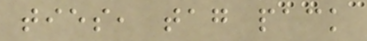ties, tag pack
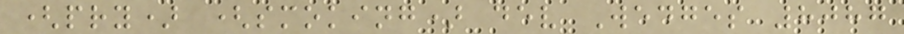(pry) (smoking) dev Wedges 8087
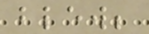blew;
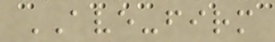AVE-firm
